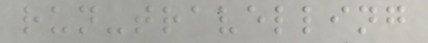run-travelling
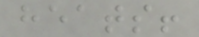heats!
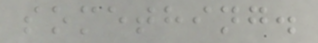something.
